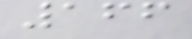166
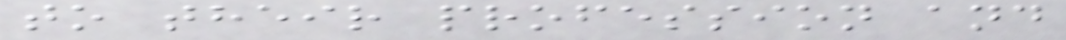to their profession and
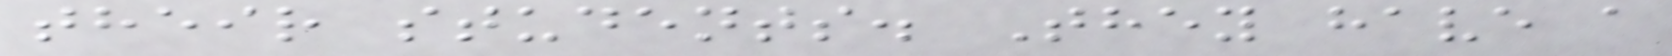their students. They have a
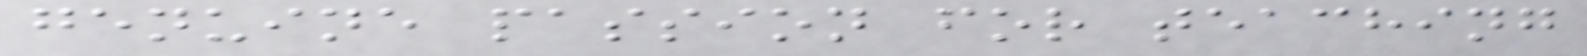genuine passion for teaching
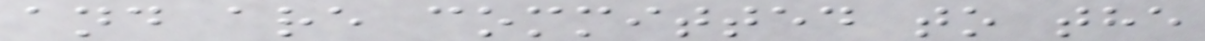and are committed to the
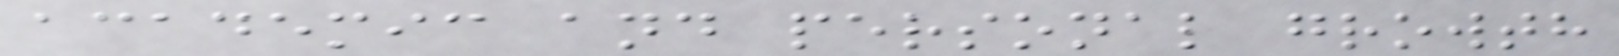academic and personal growth
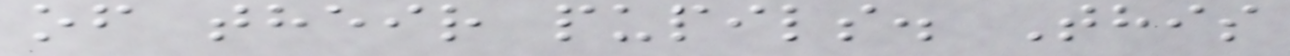of their pupils. This
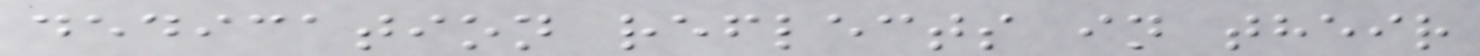dedication reflects in their
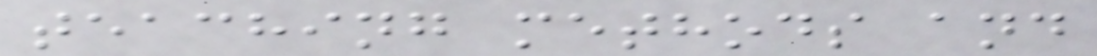teaching methods and
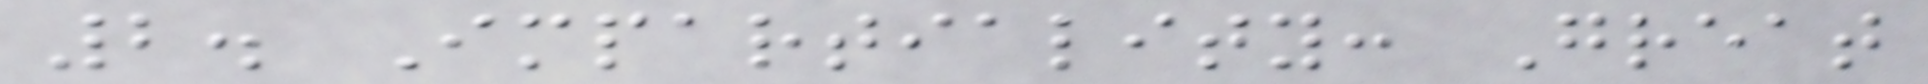2. Impartiality: Great
